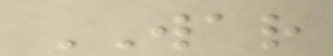WAR
